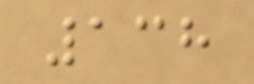138
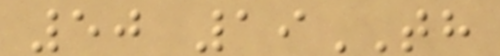50 19TH
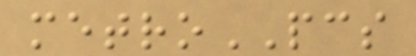metroPCS
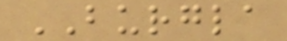BURGLA
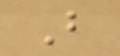B
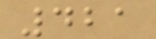421
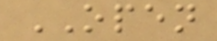OPEN
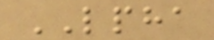LPHA
